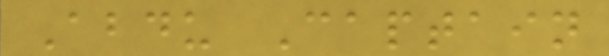Abdu Captain
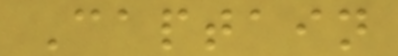Captain
